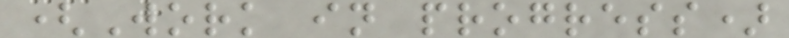(Work in progress)
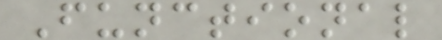Functional
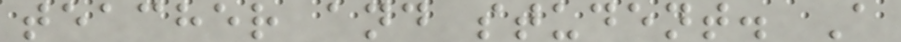teacher and student. A
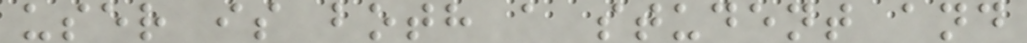user is both a student and
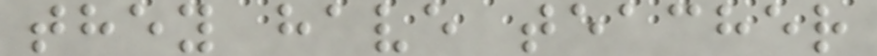they have teacher
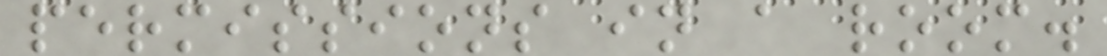permissions in a room.
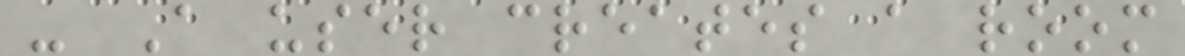- A user creates a room
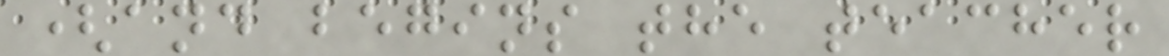(and begins the teacher
